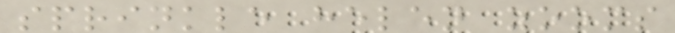sprinkle helen zooms
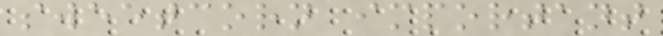sweetcorn important
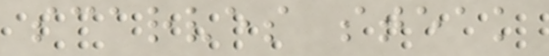scarves steak
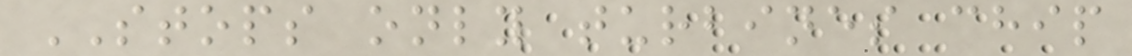STOPS only turbines chip
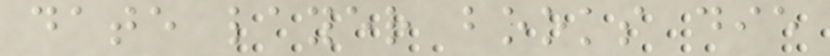date layer books die
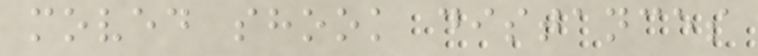moved shook distances
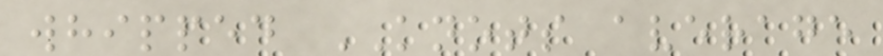whipped KNOTS average
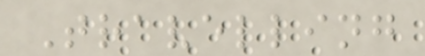Travelling
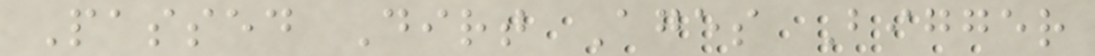Passed Dirt Ages Bigger
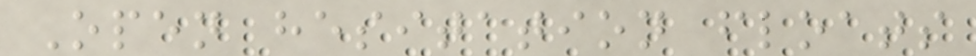Open hesitation floats
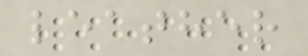leather
